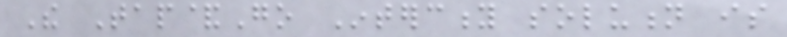The Tap&Go Intercity solution is
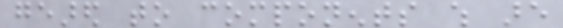geared to components which are
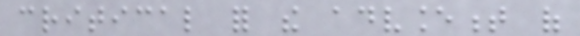critical for the advancement of
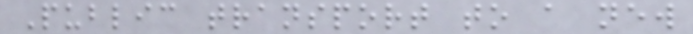Public transport to a new
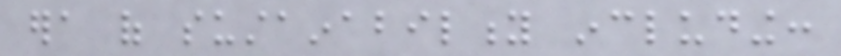era of sustainability including:
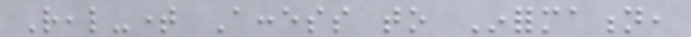Real-time Access to Information,
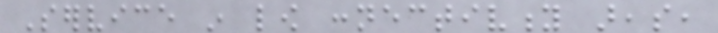Service in low connectivity areas,
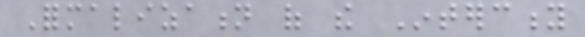Formalization of the Intercity
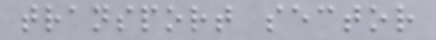transport sector
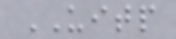UITP
